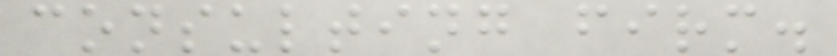consulting firm.
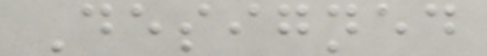Designed
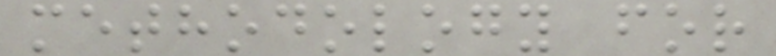methodology for
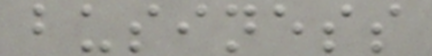business
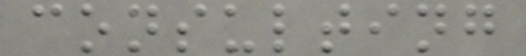consulting
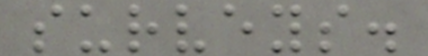surveys.
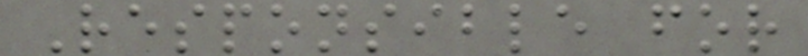Responsible for
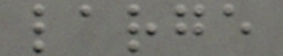large
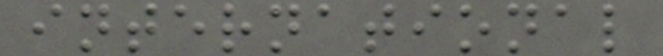international
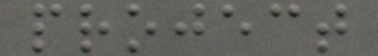project
